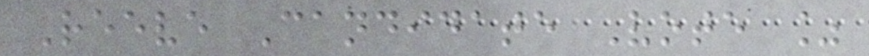Reeve Candidate Vote %
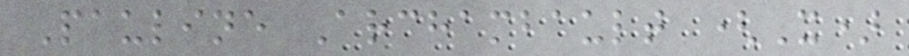Pauline Archambault (X)
